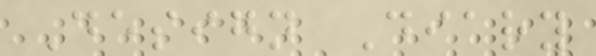Design Diary
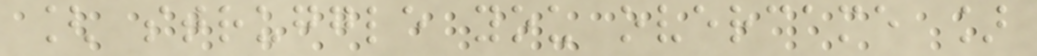[ struggle you overcame ]
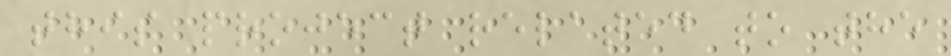this project related to the
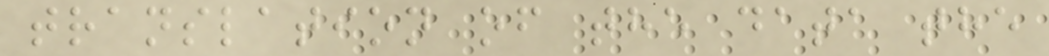translation of the data the
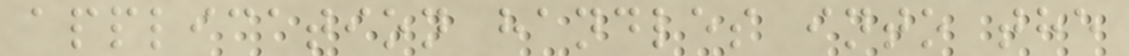application handles into the
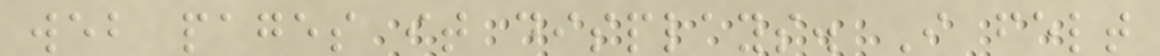web pages it displays. I felt
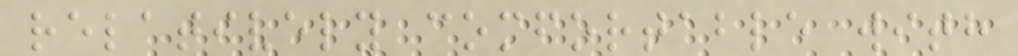relatively comfortable with
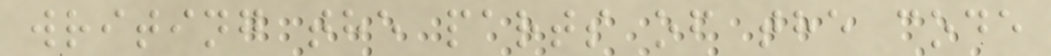writing the parts of the code
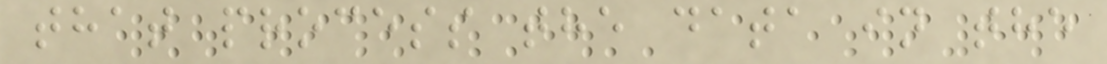that process the data in the
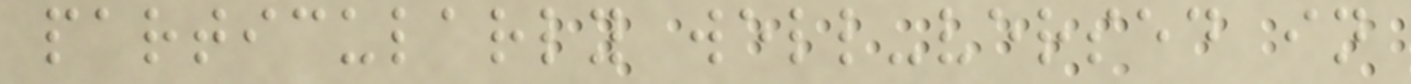particularly well-versed in
